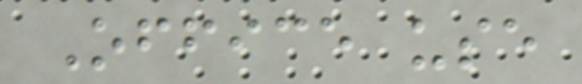Office use
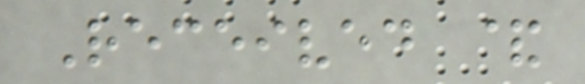Received &
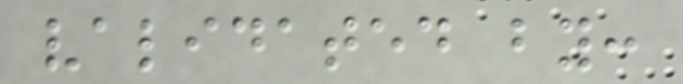validated by:
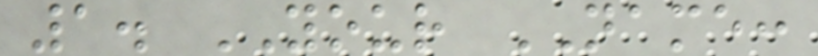1. YOUR NAME:
